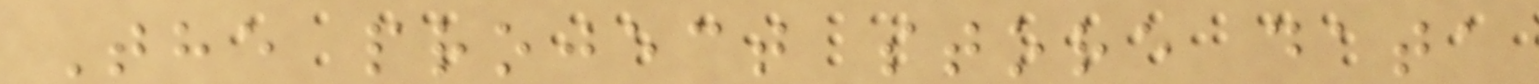The project store data
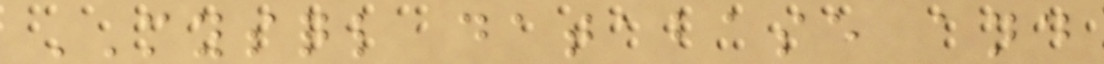MYSQL database and
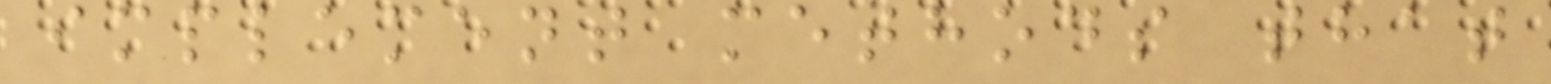implement methods that
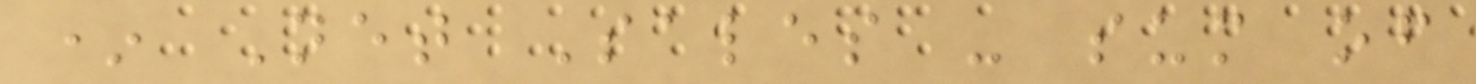* Net Sales - sum of
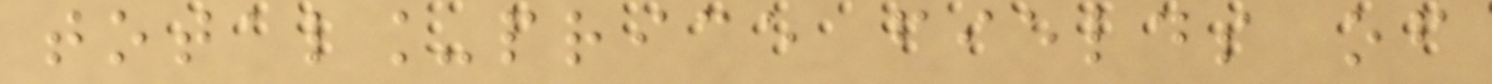total_price fields of
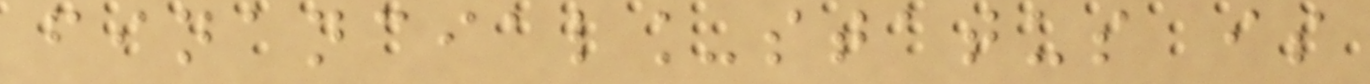financial_status is
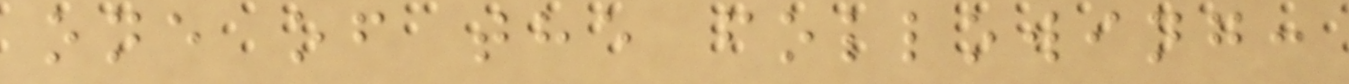one of the following:
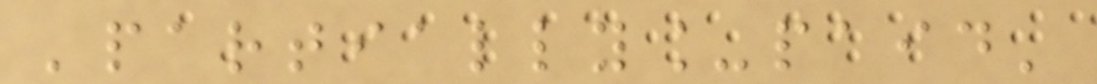'partially_paid'
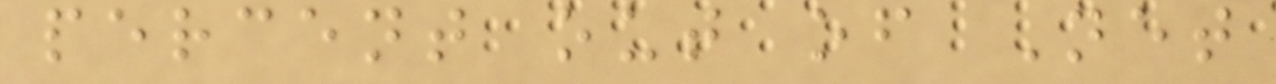percent out of Net
